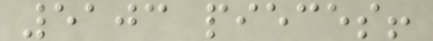5103 pieces!
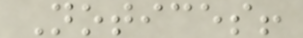Notices!
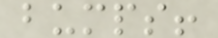bumps!
